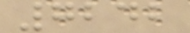7242
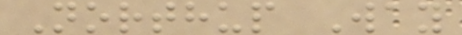Northup Way
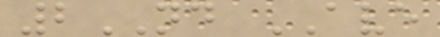2ND AVE
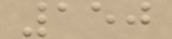150
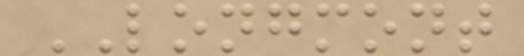LONGMONT
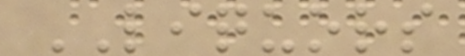LIQUORS
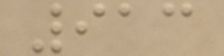913
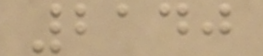2140
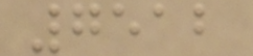7512
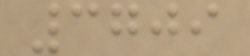3709
